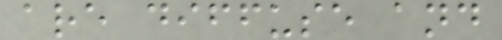are diffuse and
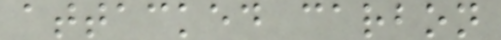attacked carbon
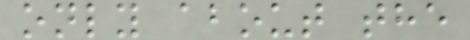only about the
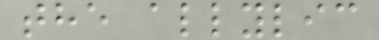the allylic
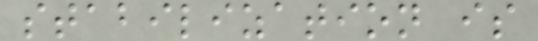stabilization is
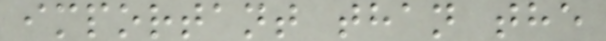important than the
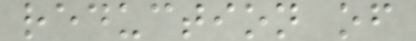reduction of
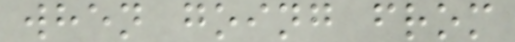when going from
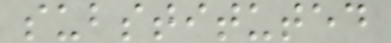substituted
